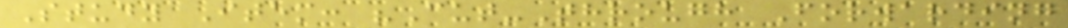Study Item: "Cut-Through Forwarding
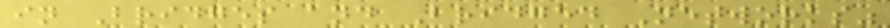in Bridges and Bridged Networks"
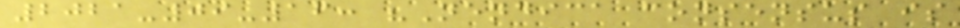2021-09-16: "Nendica consensus is
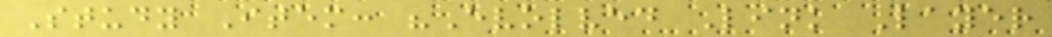Study Item: "Evolved Link Layer
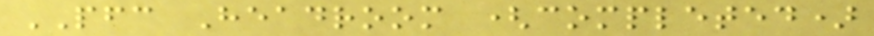PFC Headroom (completed)
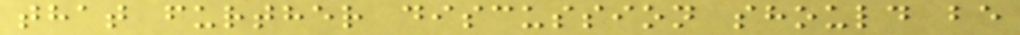that further discussion should be
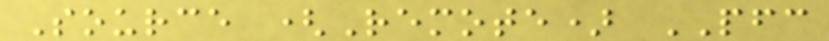Source (Remote) PFC
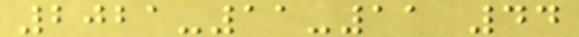2021-11-11 44
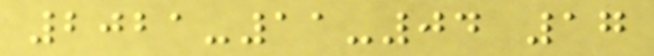2021-11-04 17
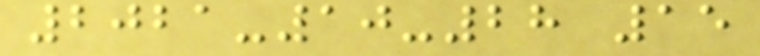2021-10-28 15
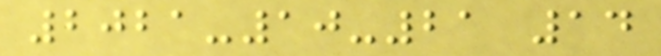2021-10-21 14
